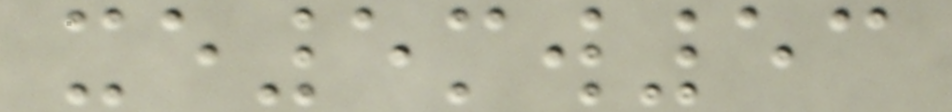xe5mw53
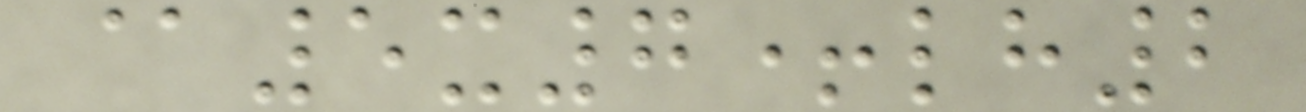@5x7+lh2
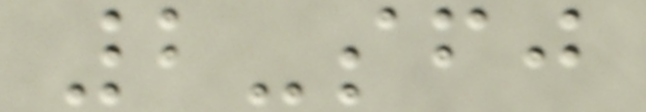2-sfj
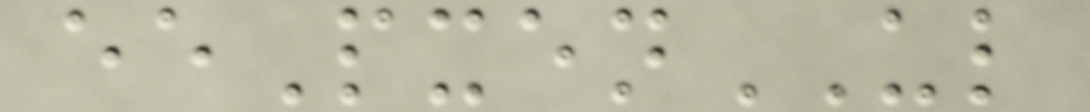eePxenUL
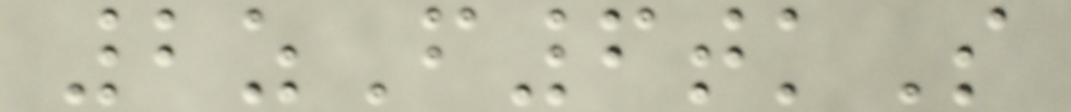2zF6tkS
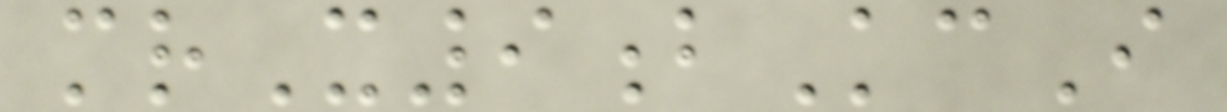mrX9bKcI
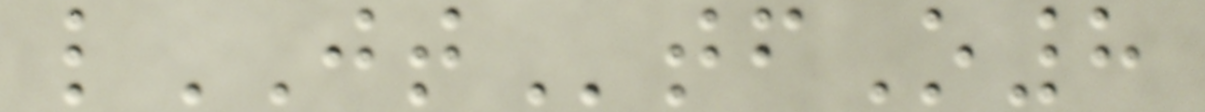lJTtfO8
